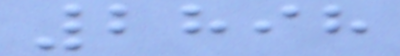2898
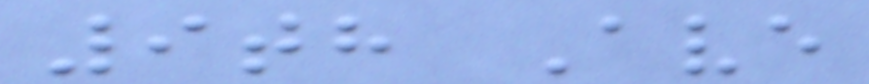9th Ave
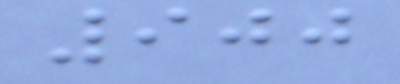900
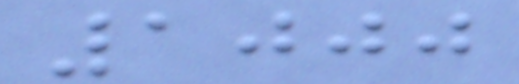1000
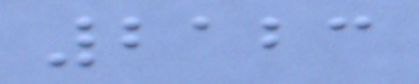2123
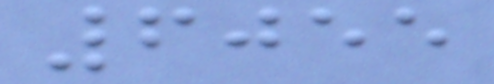6055
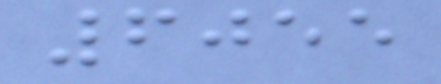6055
